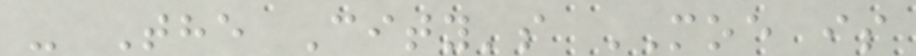- The City's MOE is
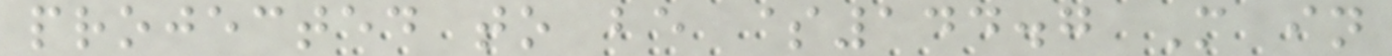projected to be $144.7 M in
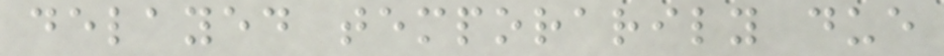delayed temporarily due
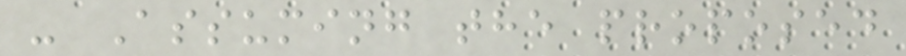- Assuming the proposed
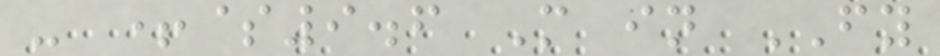- +$9.6 M in FY
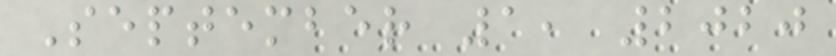September 1, 2020
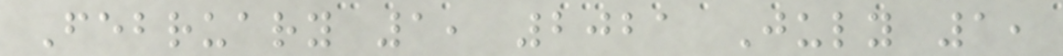February 1, 2021 July 1,
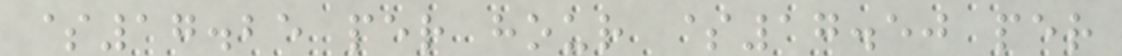$17.25 per hour $17.50 per
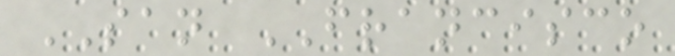SAN FRANCISCO
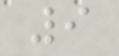9
